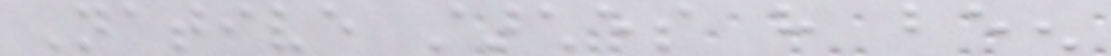Native starches have been
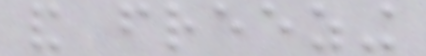and freezing
